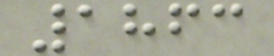1863
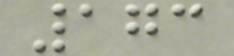173
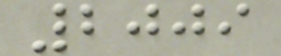2009
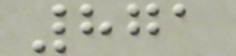871
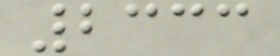2333
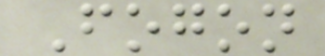Fogon
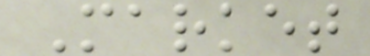Market
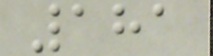181
